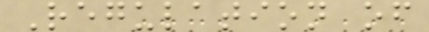Regulation of
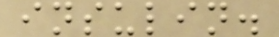insulin.
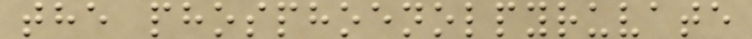the phosphoenolpyruvate
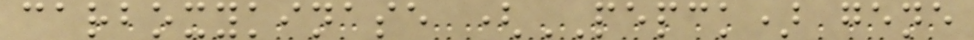carboxykinase (PEPCK) gene
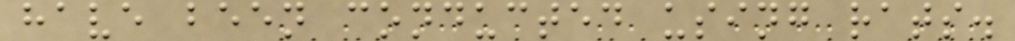have been conducted using rats.
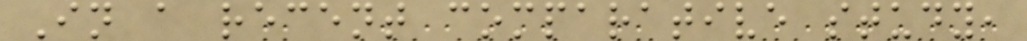In a recent comparative study,
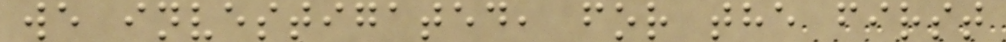we investigated, for the first
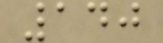140
